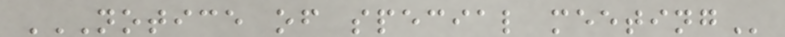NOTICE OF SPECIAL MEETING
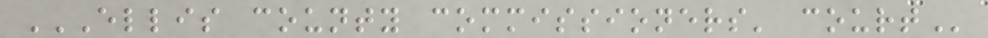ELLIS COUNTY COMMISSIONERS' COURT
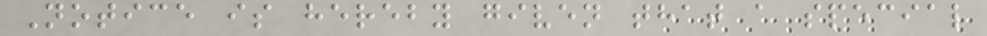Notice is hereby given that a special
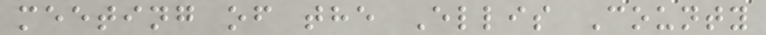meeting of the Ellis County
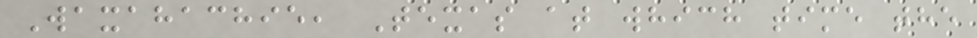Waxahachie, Texas at which time the
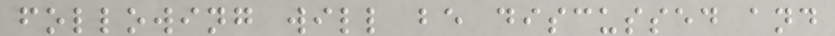following will be discussed and
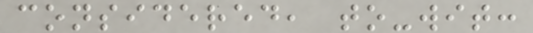considered, to-wit:
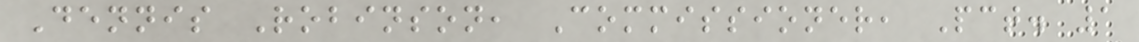Dennis Robinson, Commissioner, Pct. 1
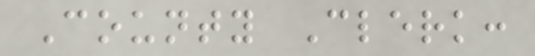County Clerk:
